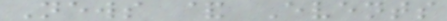News & Events
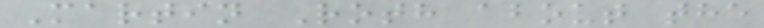Martin Roth about the
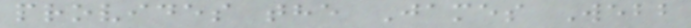provides the James Webb
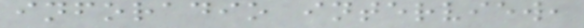inforadio interview,
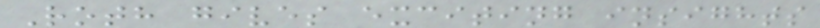Roth gives exciting insights
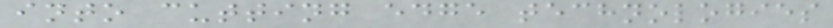into cutting edge technologies
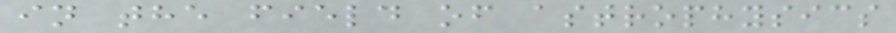in the field of astrophysics
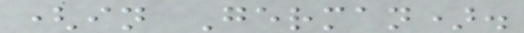(in German).
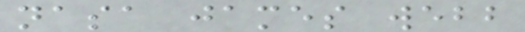nasa james webb
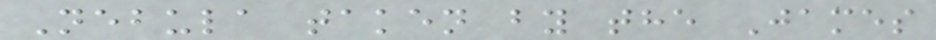Nebula taken by the James
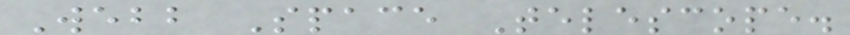Webb Space Telescope.
